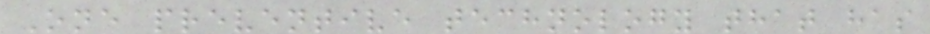One preventive technology that has
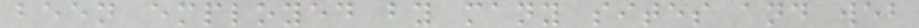been employed by many sites and web
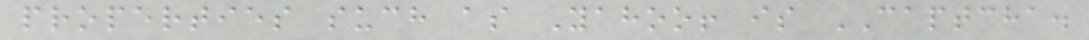properties such as Yahoo! is CAPTCHA.
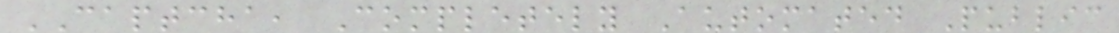CAPTCHA, Completely Automated Public
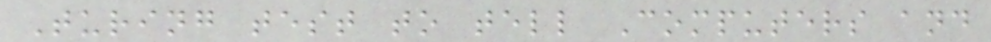Turing test to tell Computers and
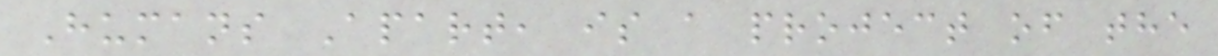Humans Apart, is a project of the
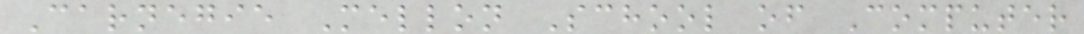Carnegie Mellon School of Computer
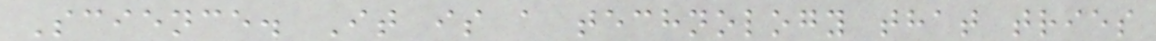Science. It is a technology that tries
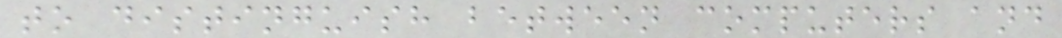to distinguish between computers and
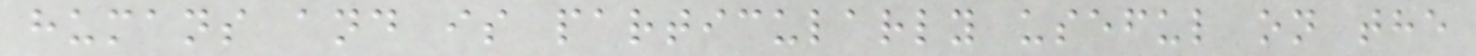humans and is particularly useful on the
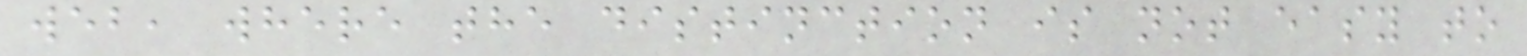web, where the distinction is not easy to
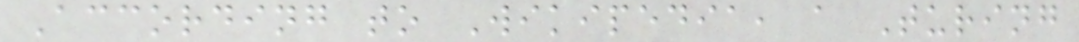According to Wikipedia, a Turing
